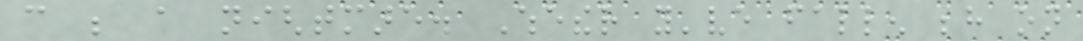can be a nightmare. Whether you've fallen behind on
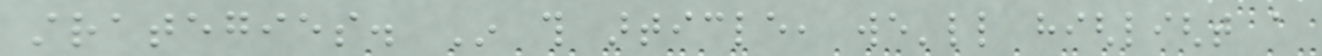strategies. In this article, we'll highlight a
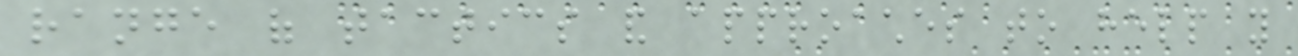range of tactics and approaches to help you
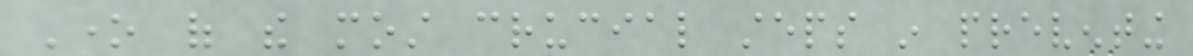One of the most crucial steps in preventing
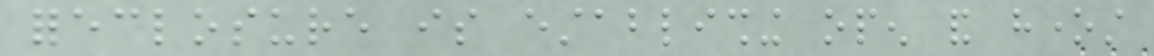foreclosure is establishing open and honest
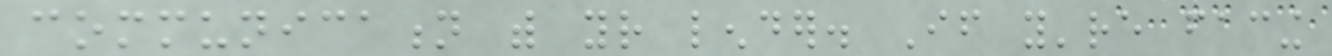communication with your lender. If you're facing
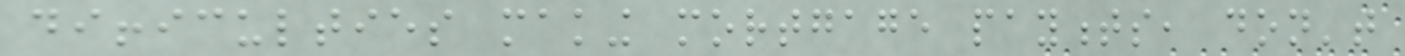difficulties making mortgage payments, don't
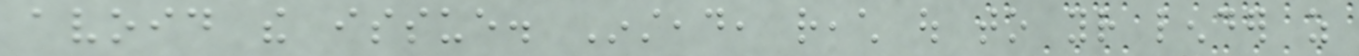avoid the issue. Instead, reach out to your lender as
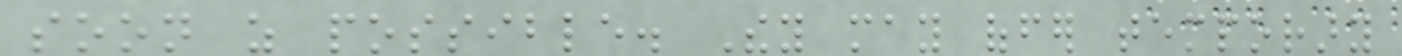soon as possible. They may offer temporary
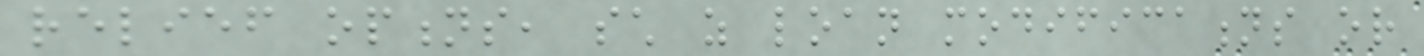relief options, such as loan modifications or
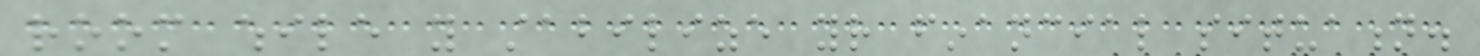room while you stabilize your financial situation.
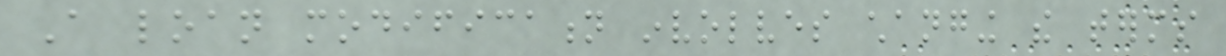A loan modification involves changing the terms
